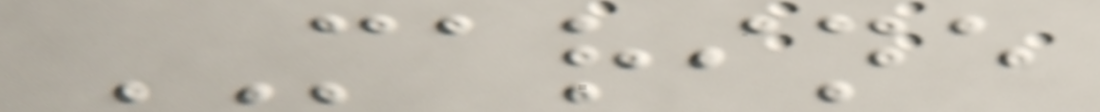MARINE
